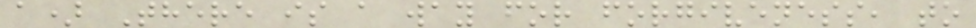a) There is a way for forgiveness, to
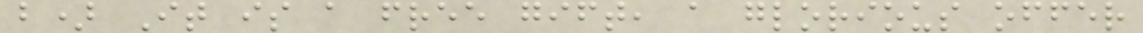b) It is a free gift, a glorious offer
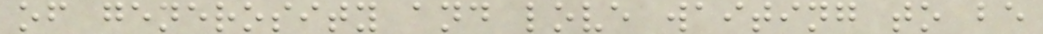of generosity and love waiting to be
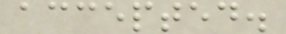accepted.
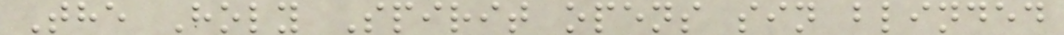The Holy Spirit opens sin blinded
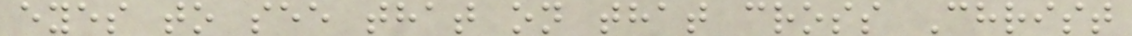eyes to see that on that cross Christ
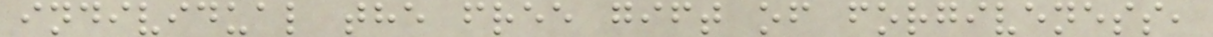individual the free gift of forgiveness,
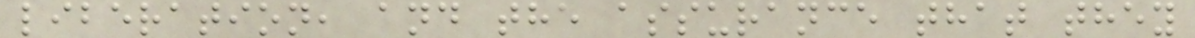liberation, and the assurance that they
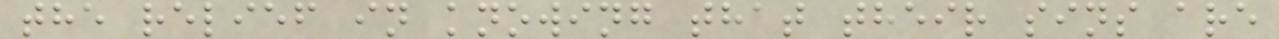the relief in knowing that their sins are
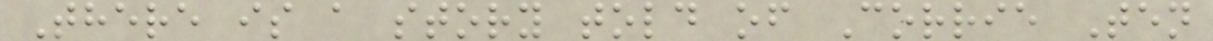There is a story told of Corrie Ten
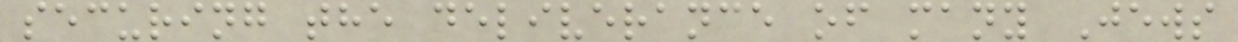securing the deliverance of many Jews
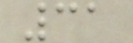31
